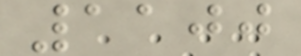1100
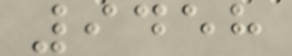9458
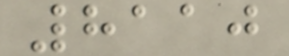8110
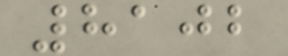8102
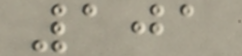101
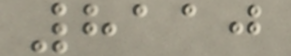8110
